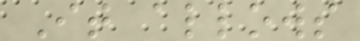It allows
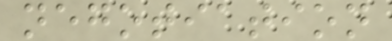negotiation
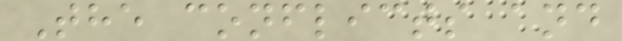The conflicts and
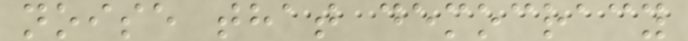noise that democracy
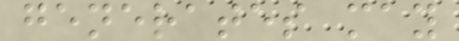generates may
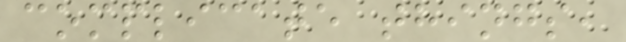complicate things,
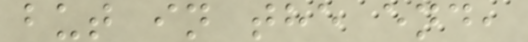but in the end,
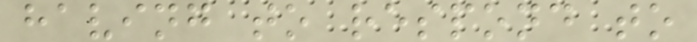having to respond to
